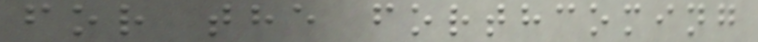for the forthcoming
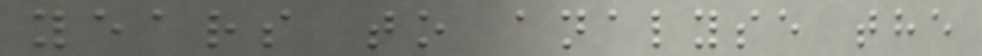years to analyse the
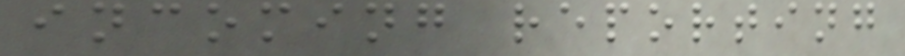incoming reporting
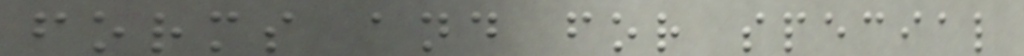forms and for special
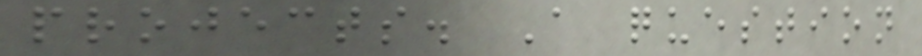projects. A question
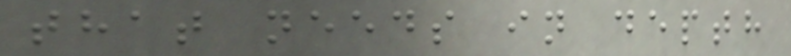that needs in depth
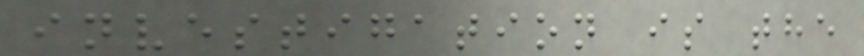investigation is the
